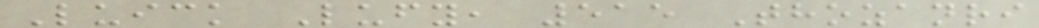Luick Lufy, 515 Thozanri
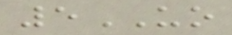5UO
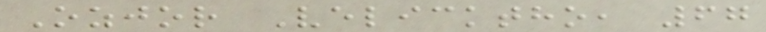Ozjor Velicktho, 67
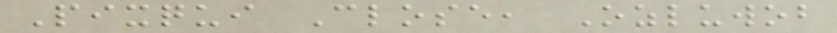Pixqui Close, Ozluwob
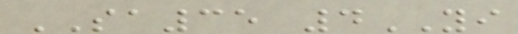SA35 4YI
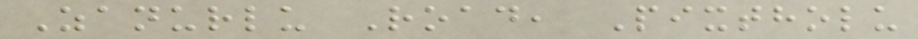Zanurlu Road, Pixtholu
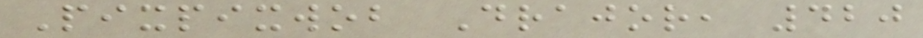Pixpixwob Drajor, 420
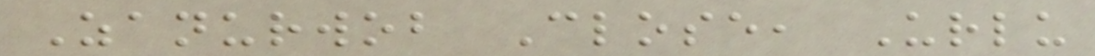Zanurwob Close, Urlu
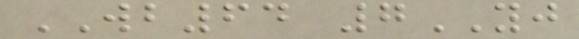WB64 7YJ
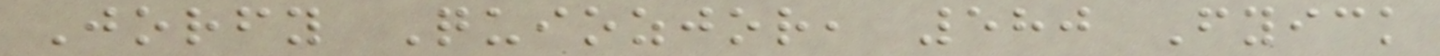Jorfy Quiozjor, 580 Fyick
